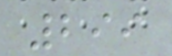299
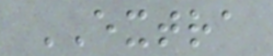EXTRA
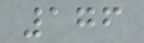176
